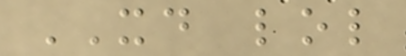XD lol
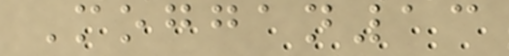Moggan13
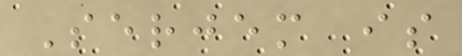Serjem is
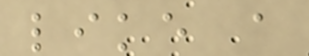like a
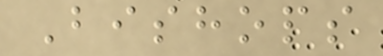Bishops
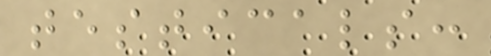testicals:
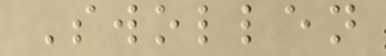Swollen
